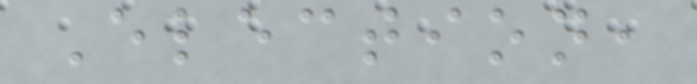Election,
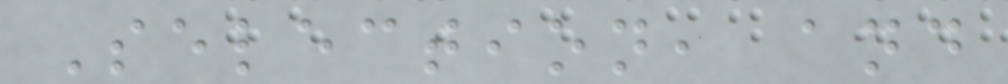Selection, and
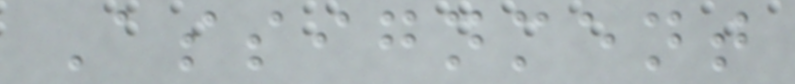Assignment
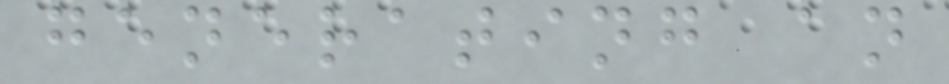generating an
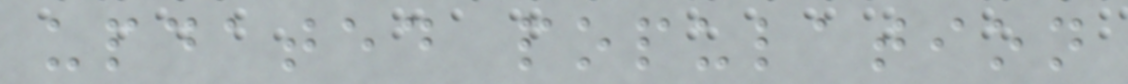updated population
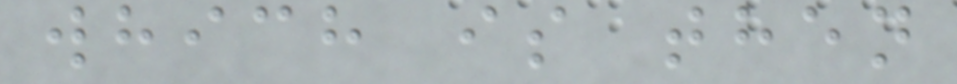which is then
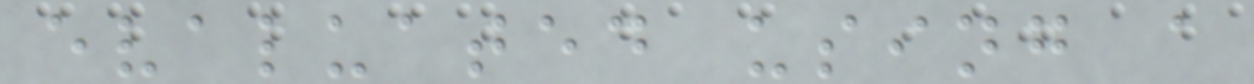evaluated using a
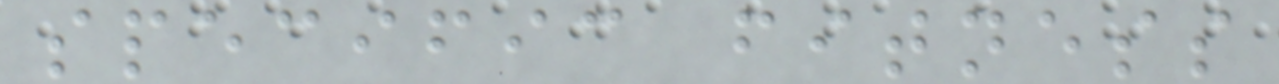specific fitness
